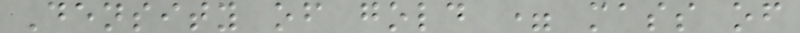Density of gold = mass of
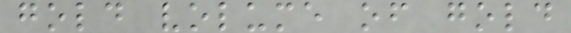gold volume of gold
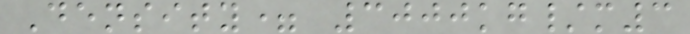Density= 3000kg/m3
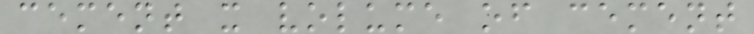cement x volume of cement
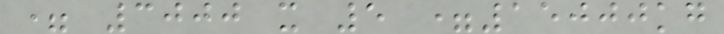= 3000 x 5 =15000kg
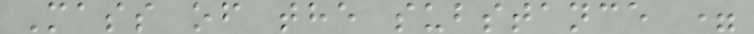Mass of the substance =
